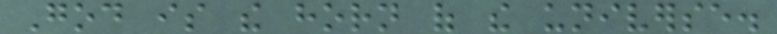God is the horn of the universe.
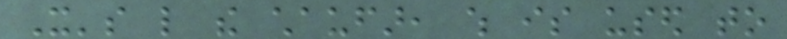It's like the chaufar, which is used to
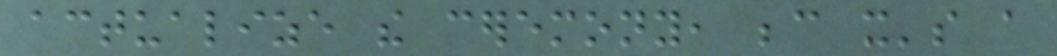actualize the ceremony, because it's a
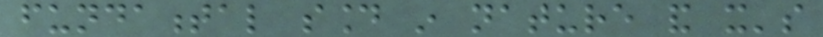fundamental sound in nature and it's
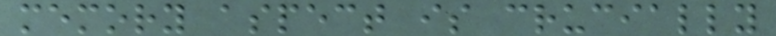memory aspect is crucially
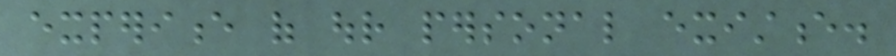experience of our personal existence.
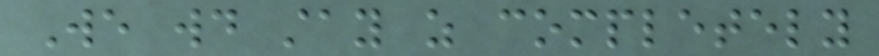We would stay as completely
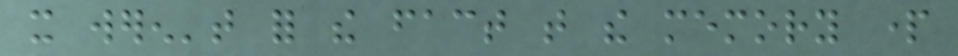it weren't for the fact that the memory part
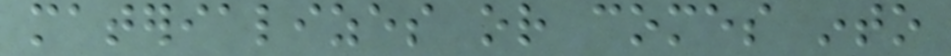materializes or comes into
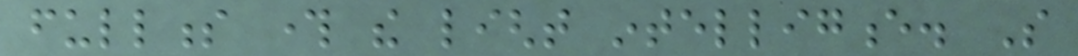fullness through the light intelligence. So
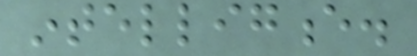intelligence.
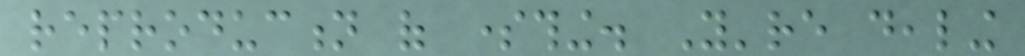reproduction of something. You're dealing
